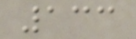133
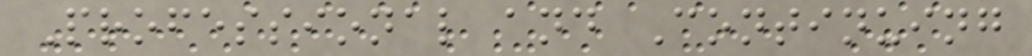Professional and Continuing
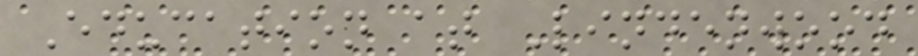Education at Lindenwood
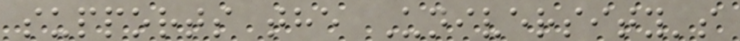supports the University's
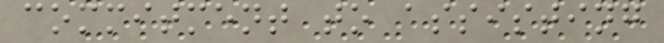commitment to assisting
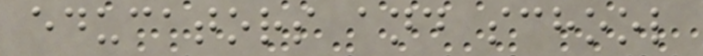educators and school
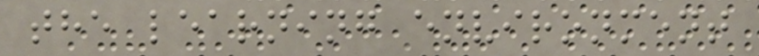the learning environment
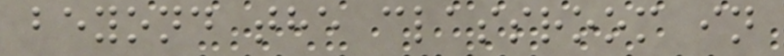beyond the classroom in
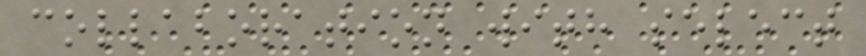collaboration with select
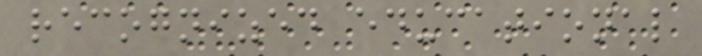recognized educational
